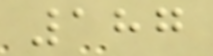187
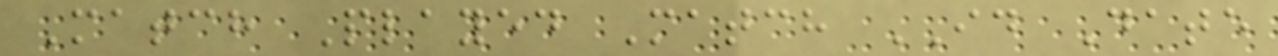Match Played Match ID Date
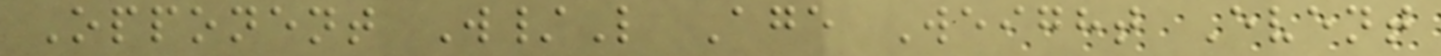Opponent W/L Age Weight Event
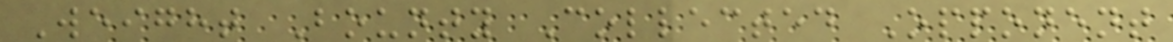Weight Bounty Collected Opponent
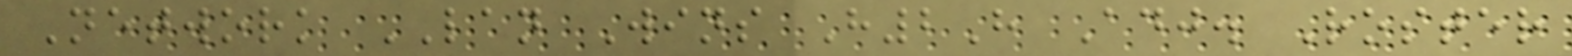Network LAN Wins H2H Adj. Roster
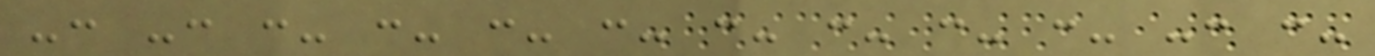-: -: :- :- :- :- :- :- :- :- -: :-
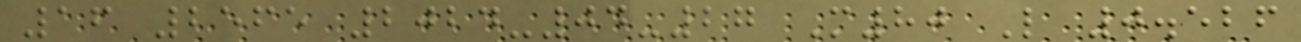16 2565 2024-04-27 M80 L 0.526
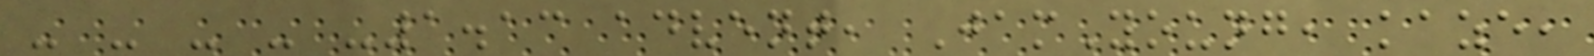- - - - -1.13 advent, JamYoung, kaze,
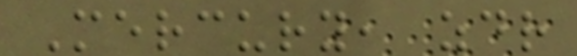Mercury, zdr
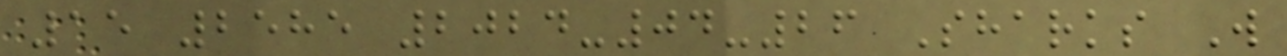15 2585 2024-04-26 Sharks W
